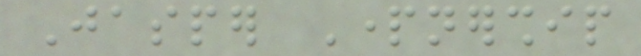Jasper Partnership
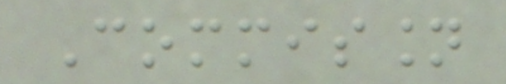Commission
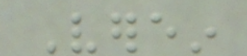Verein
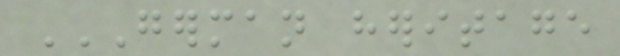GERMAN HERITAGE
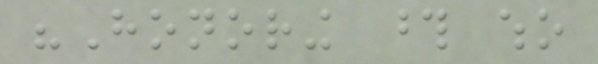"Honoring those who
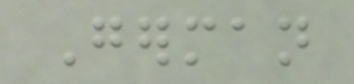German
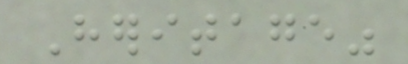Heritage"
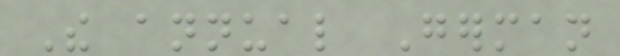The annual German
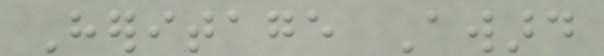Heritage Award
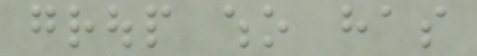group who has
